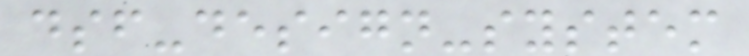dsf-design-system
